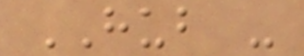HUB -
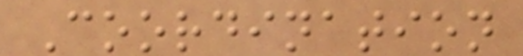Coordination
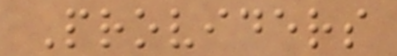Providers
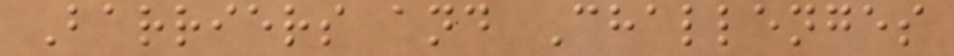Barriers and Challenges
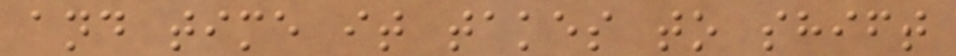and time it takes to shift
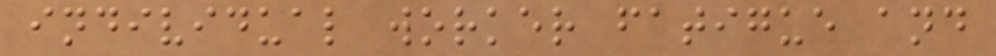individual worker fatigue and
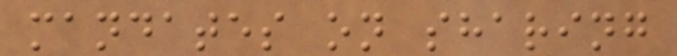mandates on sharing
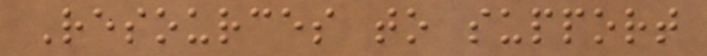Resources to support
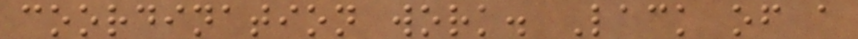coordination work. Lack of a
